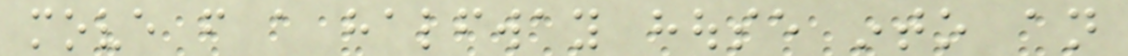move from a halfway house into an
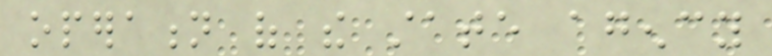operation of the state agency
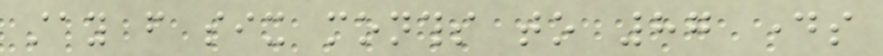stay from six months to 87 days
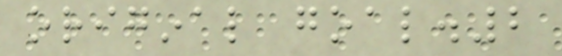original goal.2
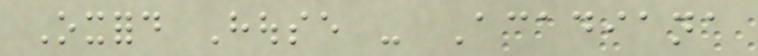Oxford House - Acadiana
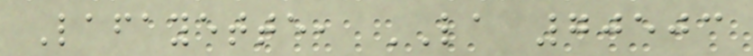Lafayette, LA 70503
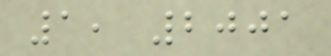1, 2001
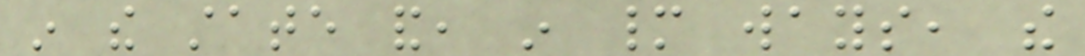in the state and, in many ways, the
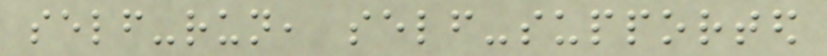self-run, self-supported
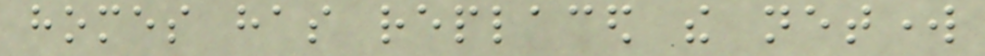homes has replaced the network
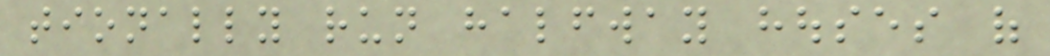tionally run halfway houses of
